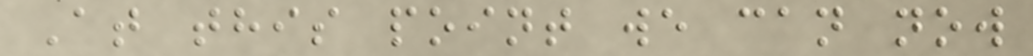At this point we can now
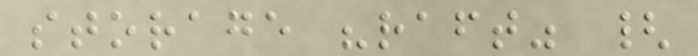storage "raft" {
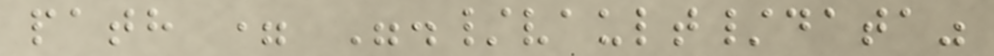path = "./vault/data"
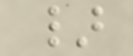}
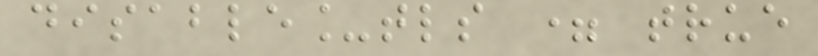disable_tls = true
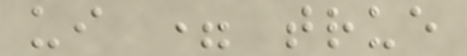ui = true
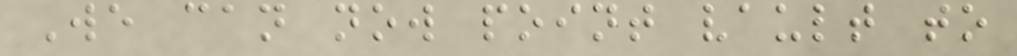We can now point vault to
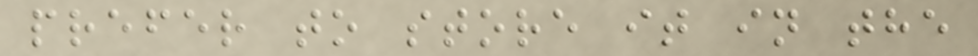prefer to store it in the
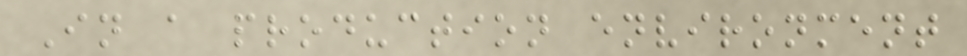In a production environment
